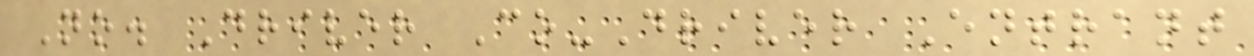No. Driver Co-Driver Entrant
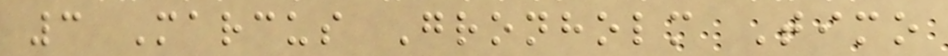3 Marcus Gronholm Timo
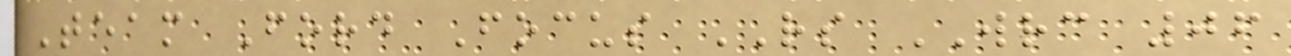Team Ford Focus RS WRC 06
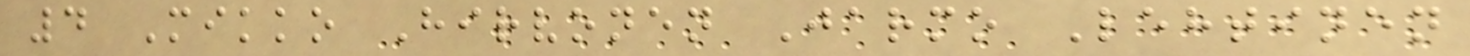4 Mikko Hirvonen Jarmo Lehtinen
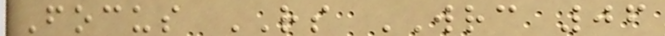Focus RS WRC 06
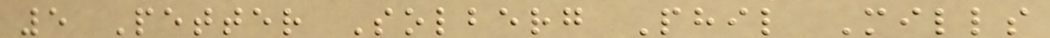5 Petter Solberg Phil Mills
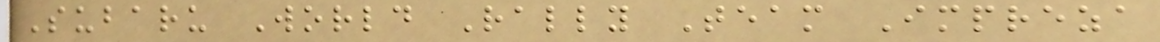Subaru World Rally Team Impreza
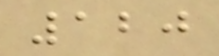120
